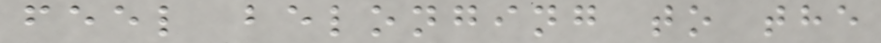feel belonging to the
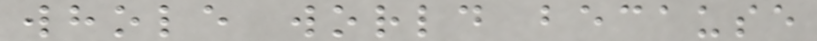whole world because
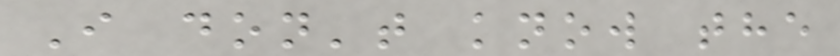I don't know the
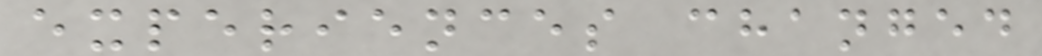experiences changed
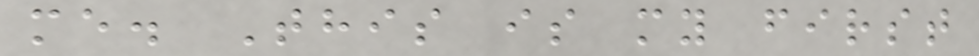me. This is my first
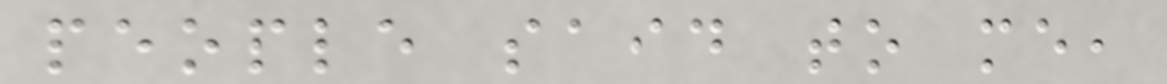people said to me,
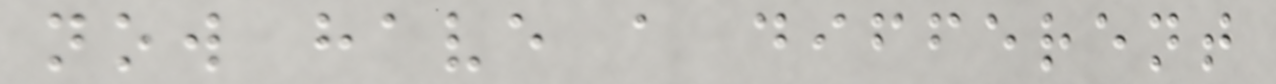now have a different
